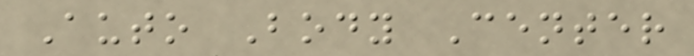Auto Body Center
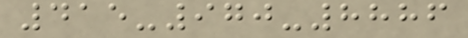415-970-8886
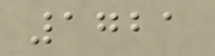1721
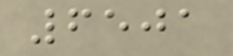6501
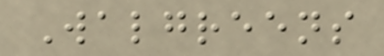Walgreens
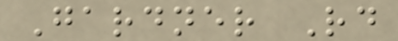Gardner Rd
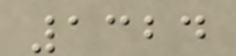1324
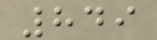849
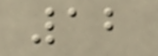12
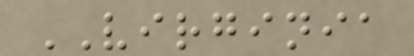VIRGINIA
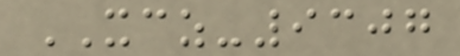XCZ-9307
